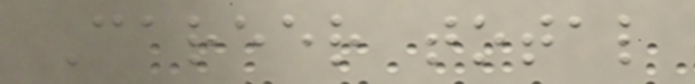Career total
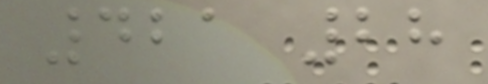421 28
